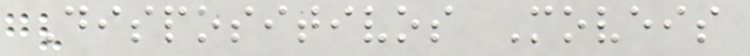Dispositivos Moveis
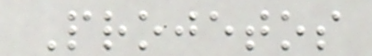Projetos
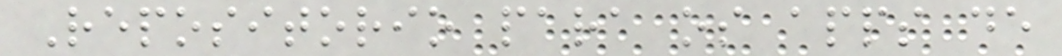Repositorio para os apps de
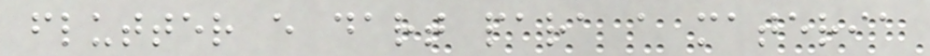flutter e dart para a materia
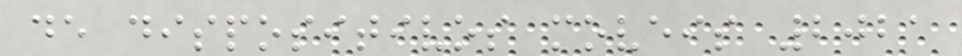de dispositivos moveis 2021
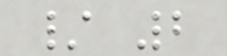/ 2
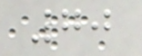70
